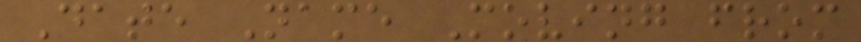Date Name Moving from
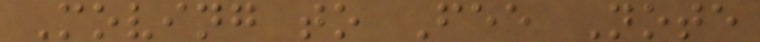Moving to Fee Note
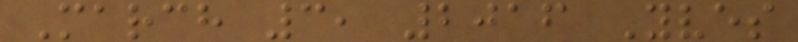March 3, 2016 Yves
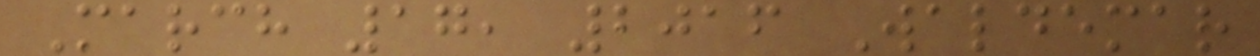March 17, 2016 Waldemar
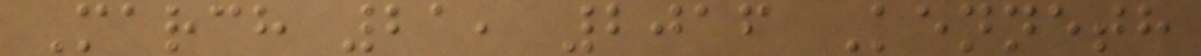March 21, 2016 Kenneth
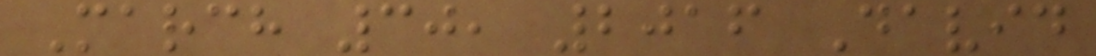March 30, 2016 David
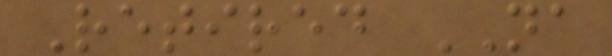Retired NA
